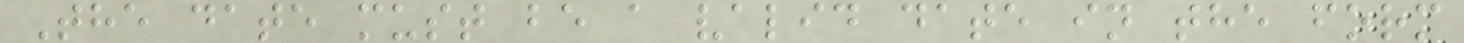The date must be a valid date in the form
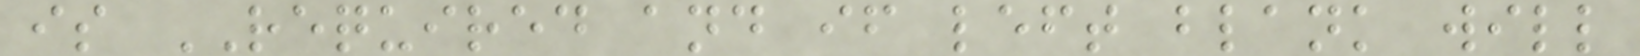is REQUIRED and if left blank will
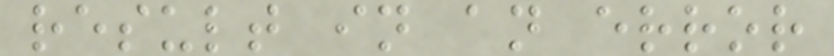result in an error
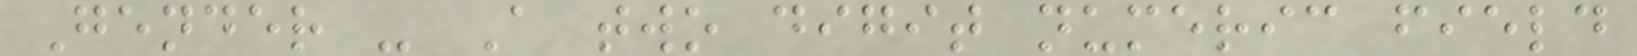Gender - A two digit numeric field
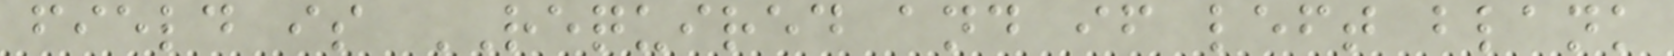field is REQUIRED and if left blank
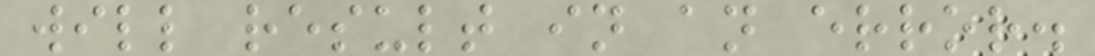will result in an error.
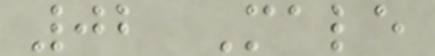02 Male
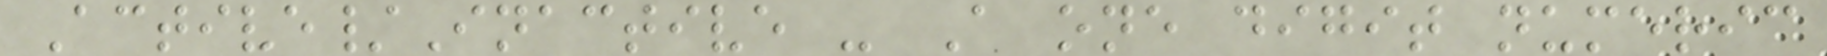Active/Inactive - A one digit numeric
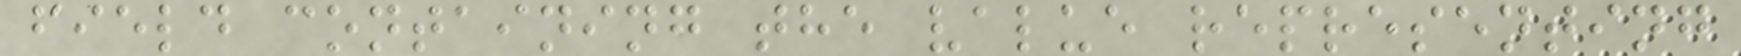field containing the value representing
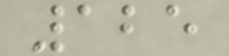125
